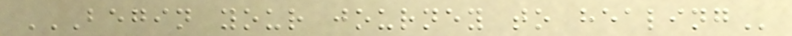BEGIN YOUR JOURNEY TO HEALING
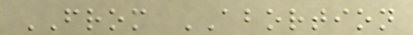FROM ABORTION
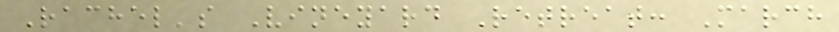Rachel's Vineyard Retreat: March
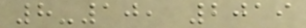8-10, 2019
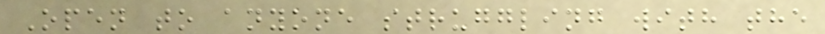Open to anyone struggling with the
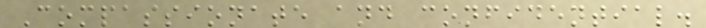Compassionate and confidential.
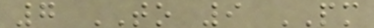7 TO 9 PM
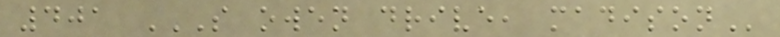401 S OWEN DRIVE, MADISON
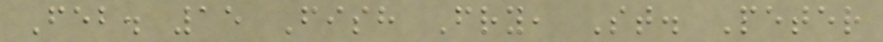Feb. 15 Fish Fry, St. Peter
